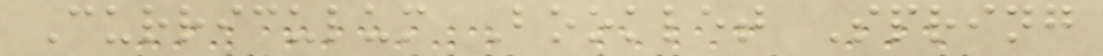Curriculum Booklet Spring
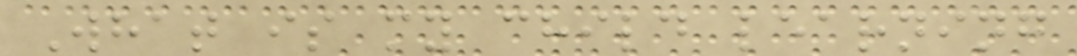What is my child learning
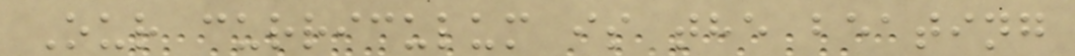Our curriculum is the beating
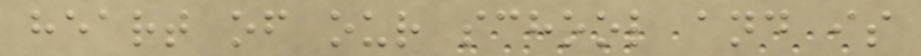heart of our school and is
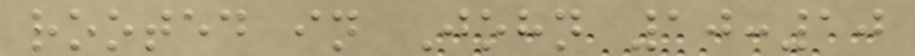rooted in John 10:10
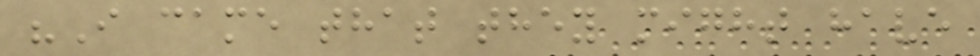"I came that they might have
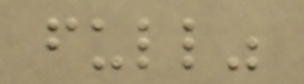full"
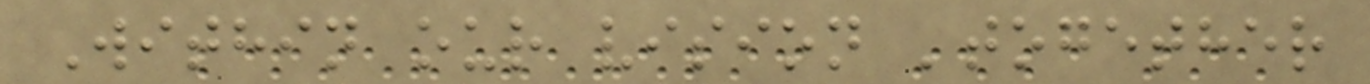Within our vision 'together
